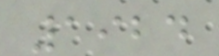1924
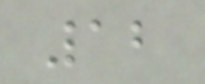12
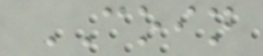COIN
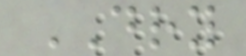DRY
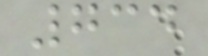734
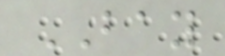BAY
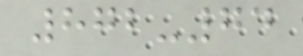872-74
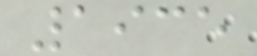1935
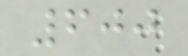600
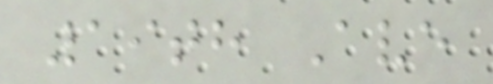19th Ave
